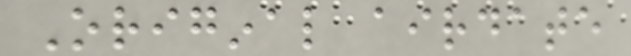Original airdate
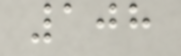108
